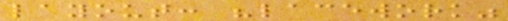layout: "lacework"
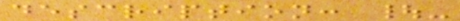description: |-
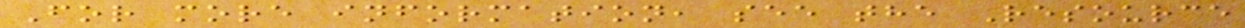For more information, see the Resource
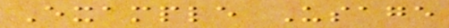Example Usage
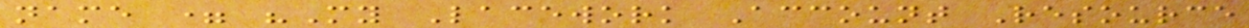name = "My Lacework Account Resource
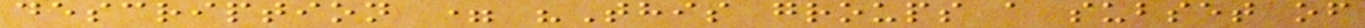description = "This groups a subset of
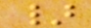}
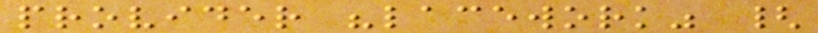provider "lacework" {
